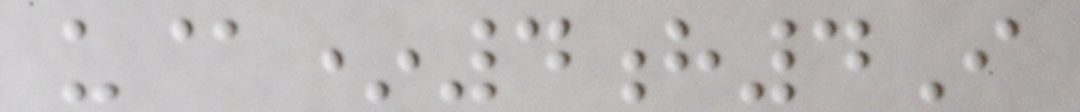u@*4h4I
